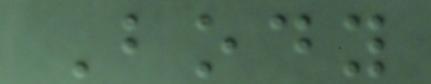Body
